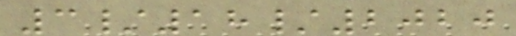3/18/2020
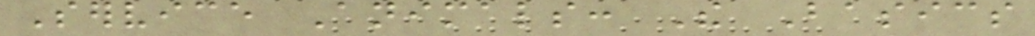Service Animals: The Basics
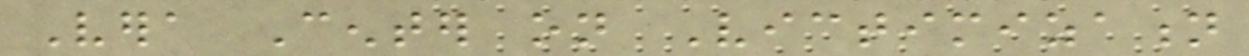Vera Center on Victimization
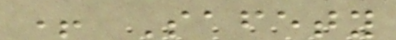+ Safety
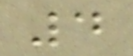4
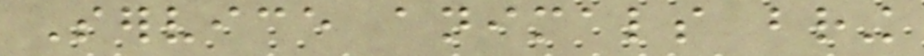Service animals bring
